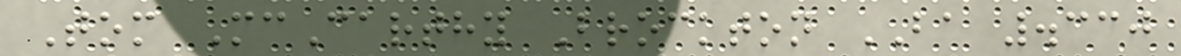Tom McCarthy Brockton BA .330
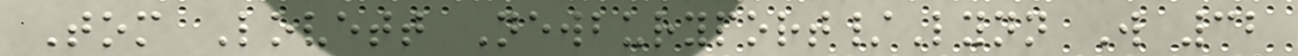Tom Lovett Newburyport/Lynn W 32
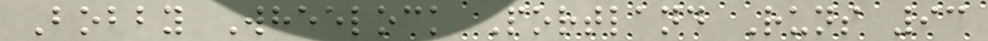Bobby Wheelock Portland Runs 93
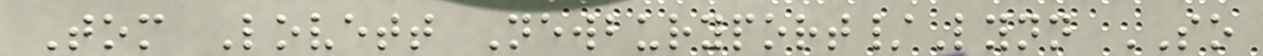Tom Lovett Newburyport/Lynn SO
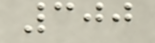300
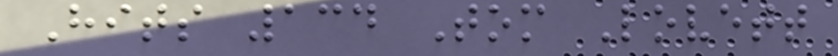Hits 134 Tom Lovett
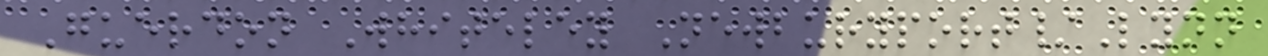Guerdon Whiteley Newburyport/Lynn
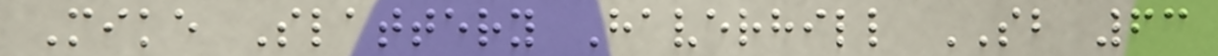Mike Slattery Haverhill SB 63
